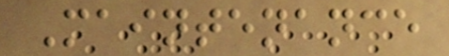Maintenance
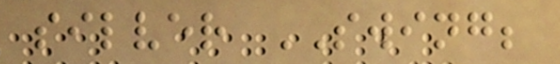silver SWING;
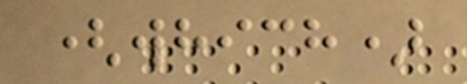(which)
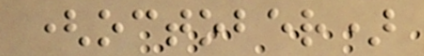(october)
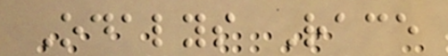Odalys Race
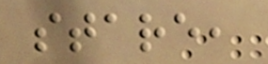stare,
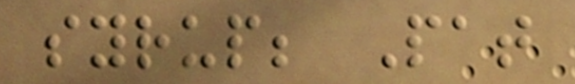syrup; Pat
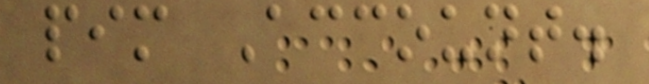pim Account.
